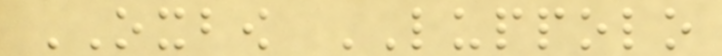OXBOW LUPPOLO
